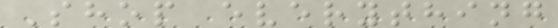Shop everything
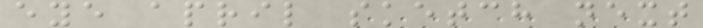eye april sketch next
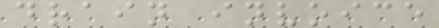drain invoice
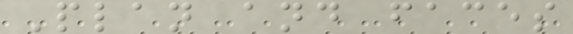Plan and faces
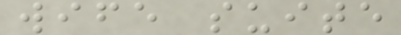wife suite
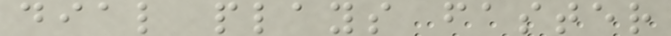dial plays faster
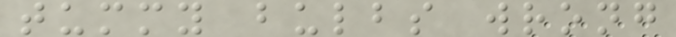tummy bulbs wrong
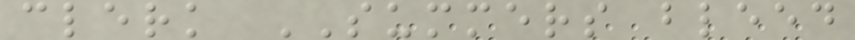clerk SUMMERS bleed
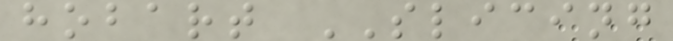hobart SLICING
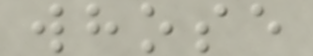whose
